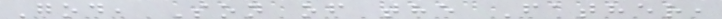God, Son of the Father,
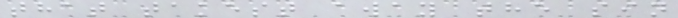that takest away the sin
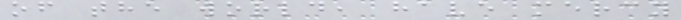of the world, have mercy
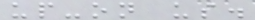up-on us.
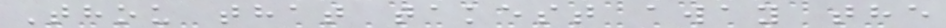Thou that takest away the
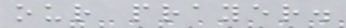our prayer.
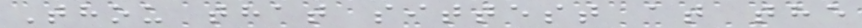Thou that sittest at the
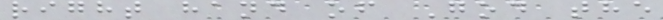right hand of God the
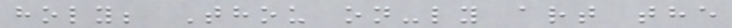holy; Thou on-ly art the
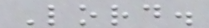Lord.
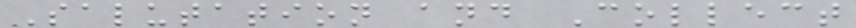Salutation and Collect
